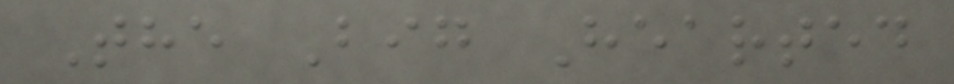The Big Hearted
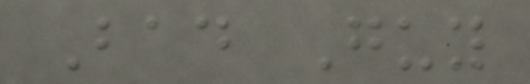Bad Guy
